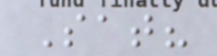Sat?
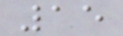15
